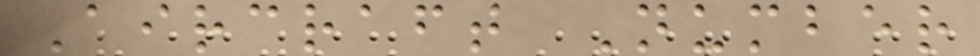Aircraft Number
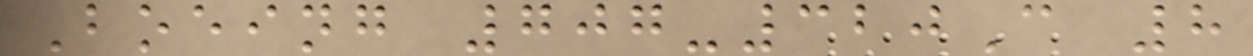Boeing 707-320C 8
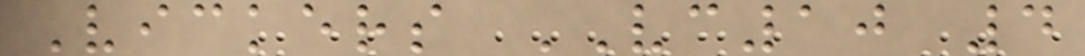Vickers VC10 4
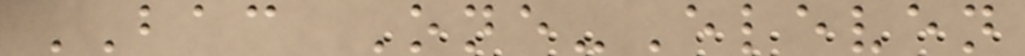BAC One-Eleven
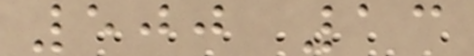500 13
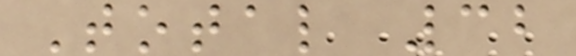Total 32
